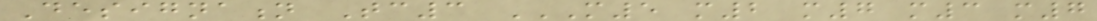Designation Tc3 M5 M2 M7 M3 M7
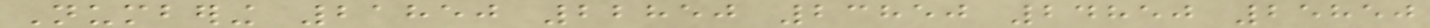Numbering 21850 22850 23850 24850 25850
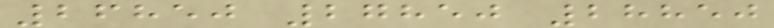26850 27850 28850
